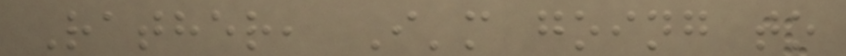Rather, I'm going to
